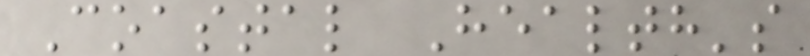Coastal Health's
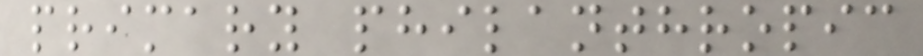primary philanthropic
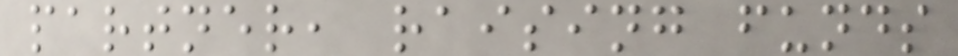partner, raising funds
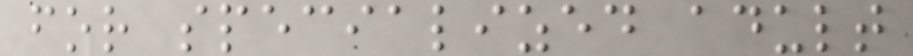for specialized adult
